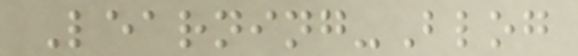Learning-Blog
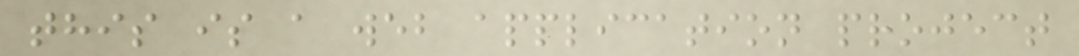this is a web application project
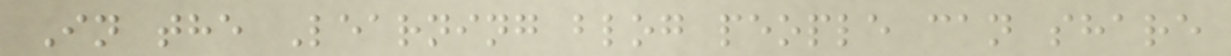In the Learning blog people can share
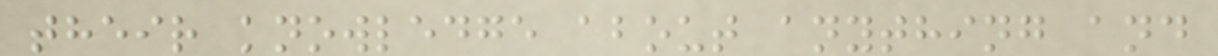their knowledge about anything and
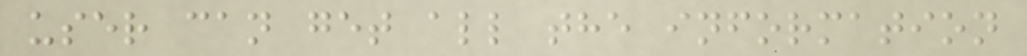user can get all the information
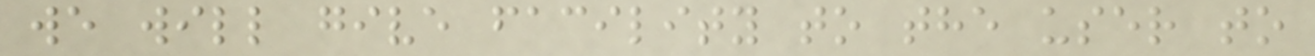we will give facility to the user to
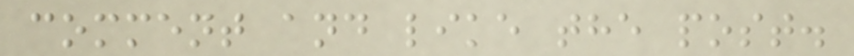comment and like the post.
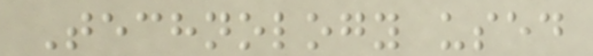Technology used
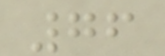76
